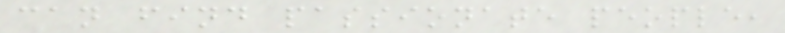can find passionate people,
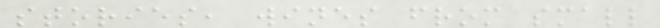stories, wines from small
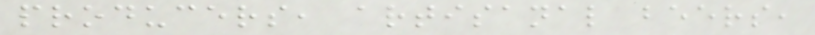producers, artisanal beers,
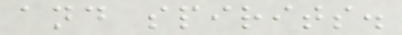and spirits.
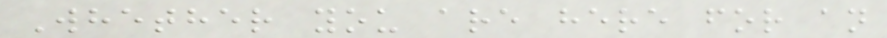Whether you are here for an
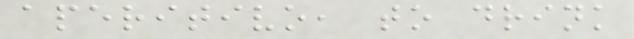aperitivo, to drink
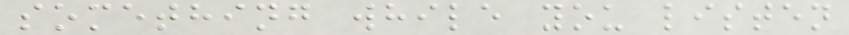something while you listen
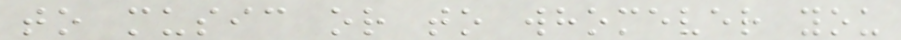to music or to whomever you
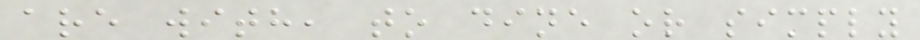are with, to dine or simply
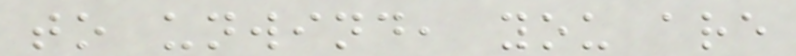to unwind, you are
